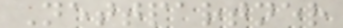Nettpartner
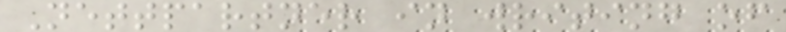Nettpartner in writing of
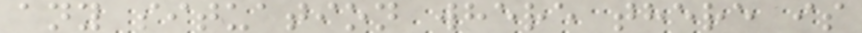any situation where there is
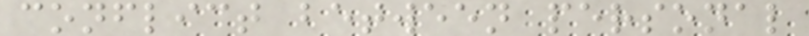conflict between personal
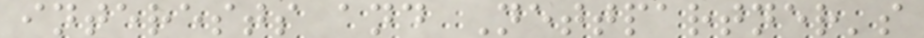interests and Nettpartner's
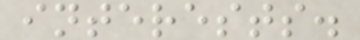interests.
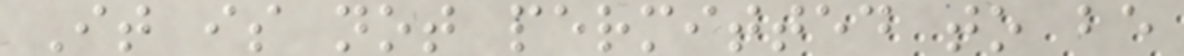It is not permitted to be
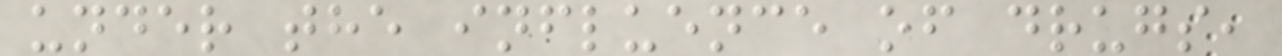under the influence of drugs,
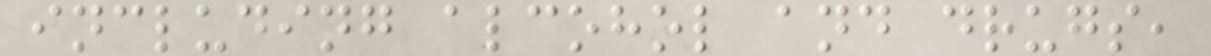including alcohol and drugs,
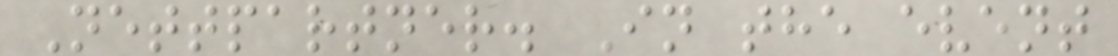Nettpartner. In the event
